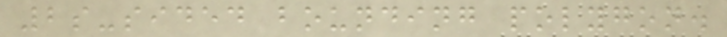2s-sided bounding polygon.
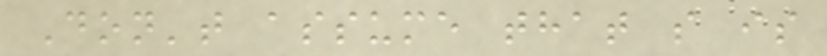Don't assume that s is
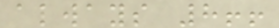always 8!!
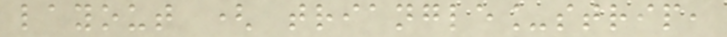layout ( triangle_strip,
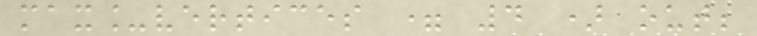max_vertices = 4 ) out;
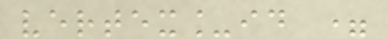vertex_id =
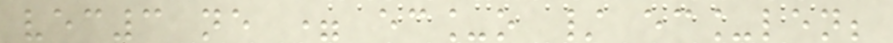vec3 ne = ec_o / ec_len;
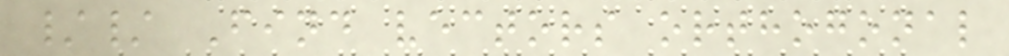// Find vectors orthogonal
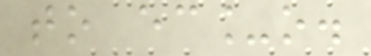to ec_o.
